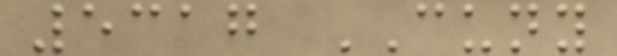5317 CUNY
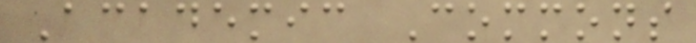Academic Commons
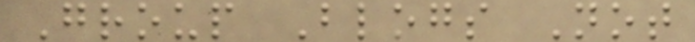Group Blogs Not
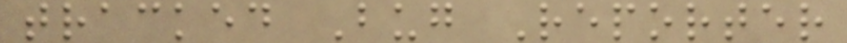tracked Bug Reporter
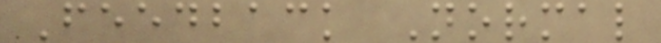Feedback Normal
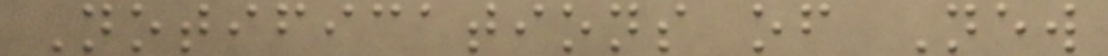Notifications of New
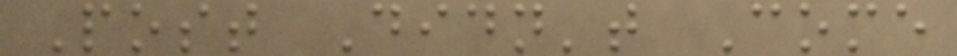Post Didn't Come
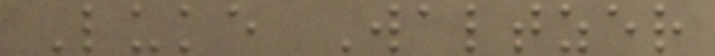Luke Waltzer
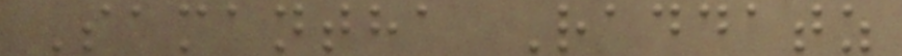Samantha Raddatz
